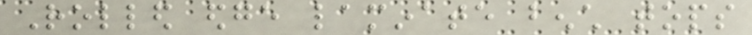Rolled edge laminate bench tops
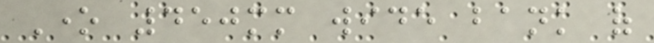One 450mm wide bank of
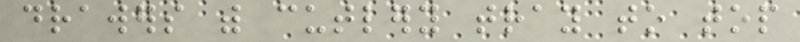drawers with cutlery tray to top
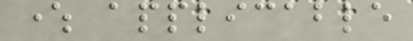where applicable
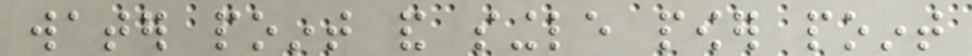water point and single power point
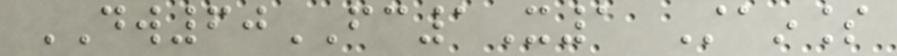DW60FC1X1 Stainless
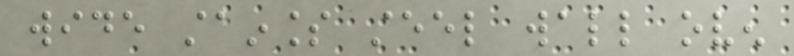wide stainless steel wall oven
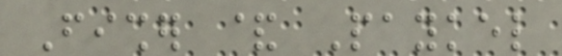Fisher & Paykel
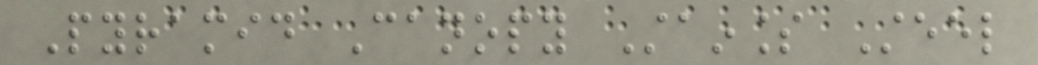Pyramid Canopy Stainless Steel
